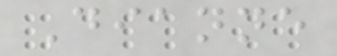Dianne
